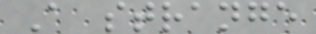A strange
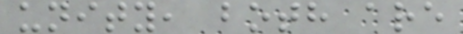unity, both are
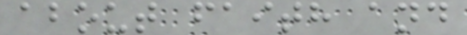about faith and
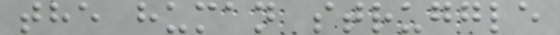the human struggle
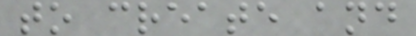to create and
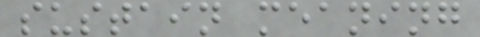sustain meaning
